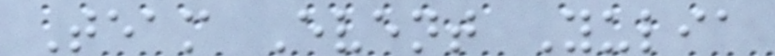Team Event Yulia
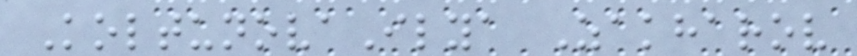KoltunovaIlya Zakharov
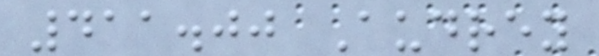411.00 Audrey
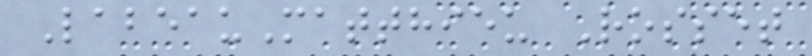LabeauMatthieu Rosset
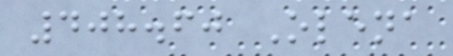408.60 Olena
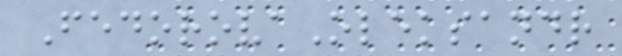FedorovaOleksandr
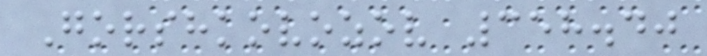Gorshkovozov 358.40
